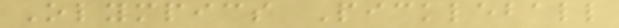Olympics Pickleball
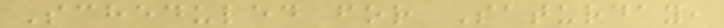Scheduled for Saturday,
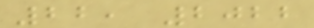22, 2022
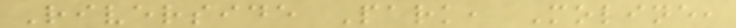Riverside Park, Moline,
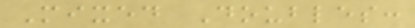Mixed Doubles:
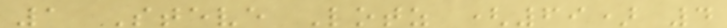1 Steve Lotz (69) 4
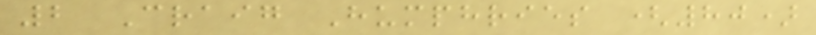2 Craig Humphries (80)
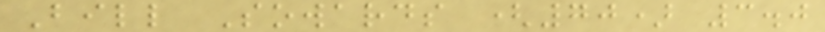Bill Sowards (70) 3.0
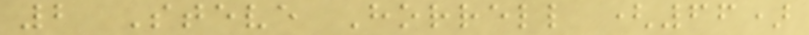2 Steve Horrell (66)
